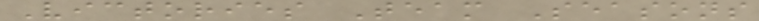Victories Team Seasons
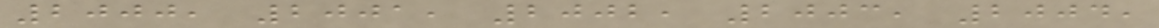2000, 2001, 2002, 2003, 2004,
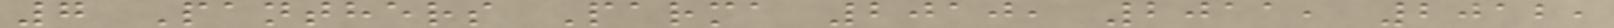7 Panthers Parma 2010, 2011, 2012,
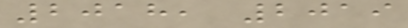2018, 2019
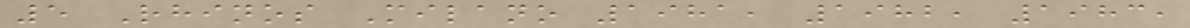5 Rhinos Milano 1981, 1982, 1983,
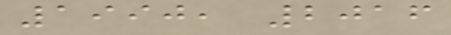1990, 2016
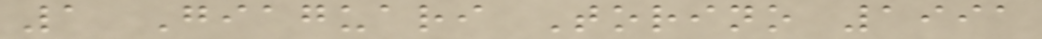1 Giaguari Torino 1991
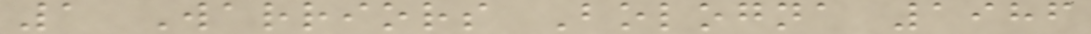1 Warriors Bologna 1986
